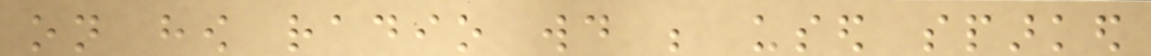on how radio would be used sparked
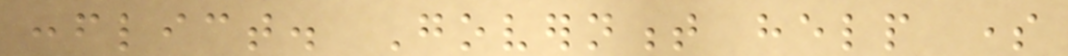conflict. Government help some
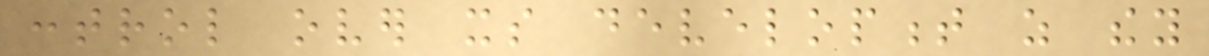control over its development as they
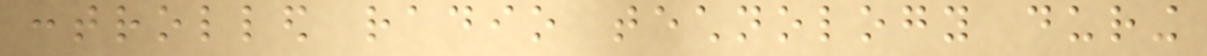controlled radio technology during
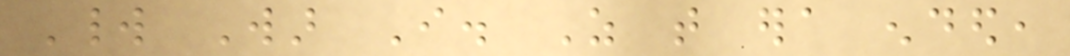World War I. As that era ended,
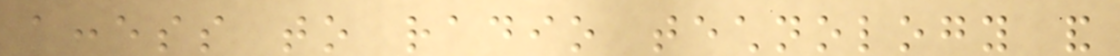access to radio technology and
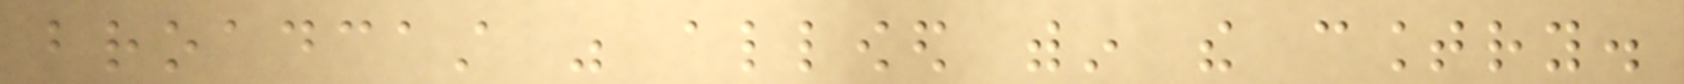broadcast was allowed within the country.
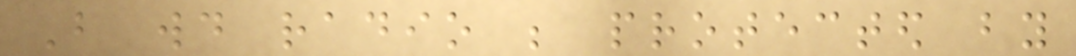But would radio be protected by
